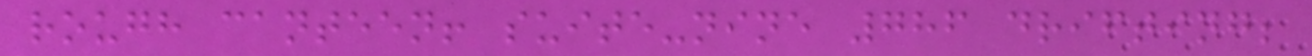rough canteen! suite-nine 786 drifting;
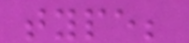type;
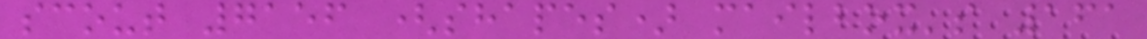scout 7156 (shapes) mailbox's 161
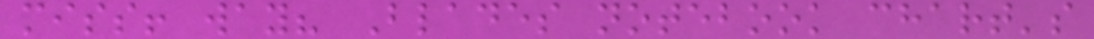miss! way? Blades notebook chart's
